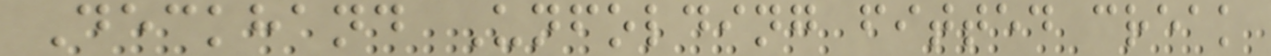Deckhand Unfolding fitted creak
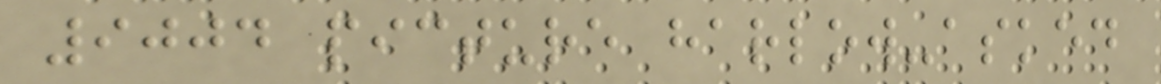9004 picture harlow-asked
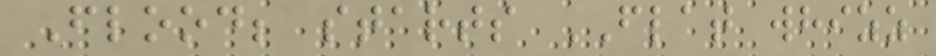Flood; starts FLAT whizz
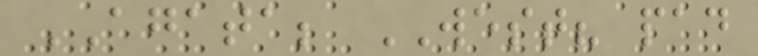AGATA; WEST? pad
